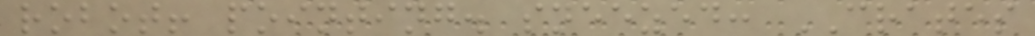robot! pointing. sneezed: CRATES
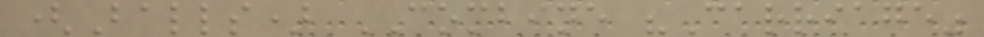(Balls) COMBINE "Carriage"
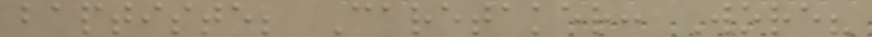baptiste; Caretaker: Wore?
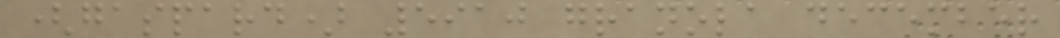(gaspard) 5910 granola december
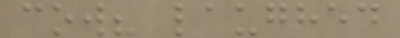cow? laughed
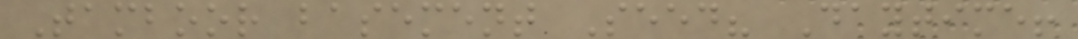Tamboor basement Seed? Daytime!
